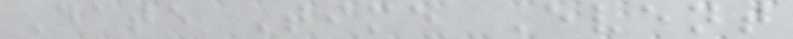Date Time Event
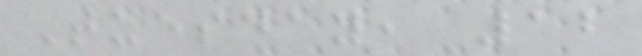Tuesday, 12
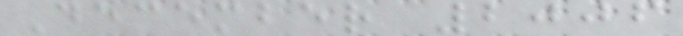December 2006
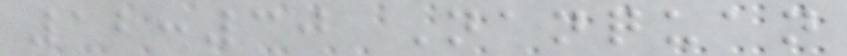12:30 Nanquan
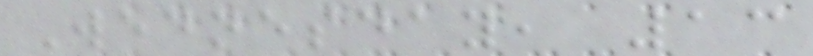Wednesday, 13
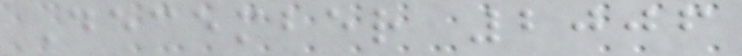December 2006
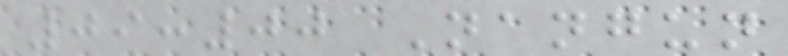09:00 Nangun
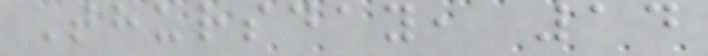Thursday, 14
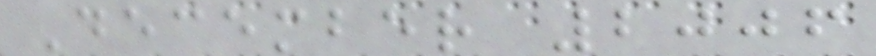December 2006
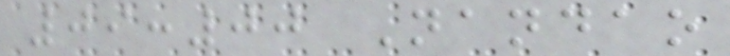09:00 Nandao
